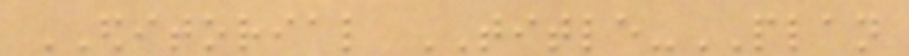EDITORIAL TITLE-PLAN
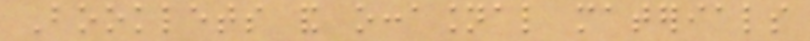Booklets and occasional materials
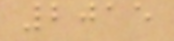2015
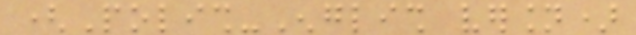(Polish-English version)
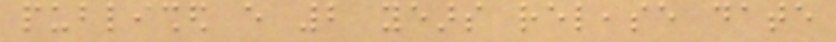published every 2 years release date
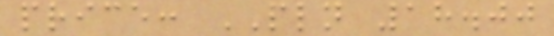price: PLN 18.00
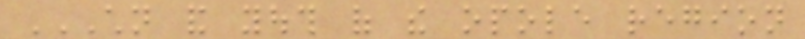CHILDREN AND YOUTH OF THE OPOLE REGION
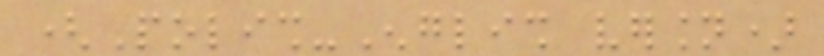(Polish-English version)
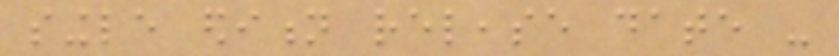single edition release date -
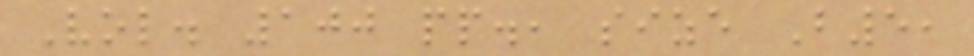Vol. 100 pp., size B5,
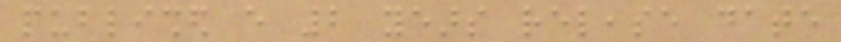published every 2 years release date
